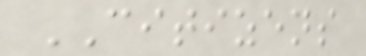CITIZENS
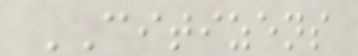CITIZENS
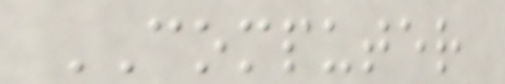COMPUTER
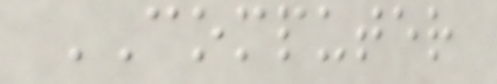COMPUTER
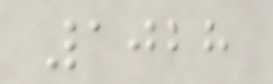1028
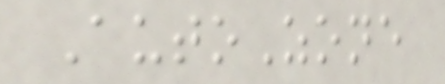AutoZone
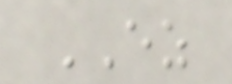EZ
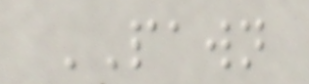PAWN
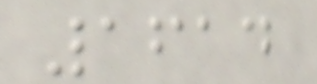1614
